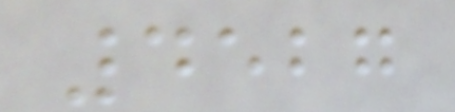4527
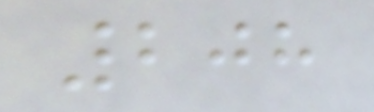208
